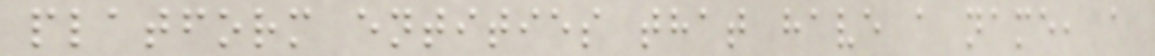platform entities that have a name, a
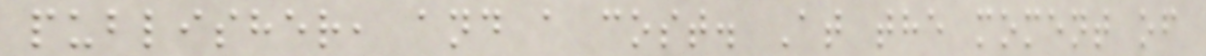publisher, and a cost. At the moment of
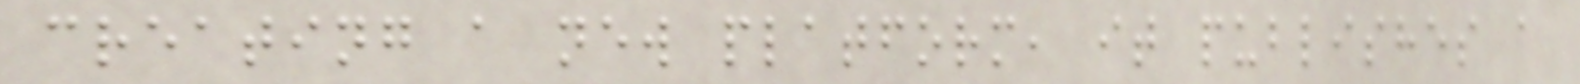creating a new platform, it publishes a
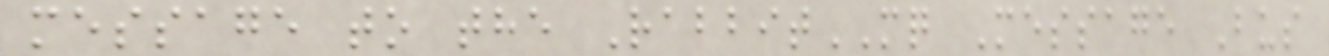message to the RabbitMQ Message Bus
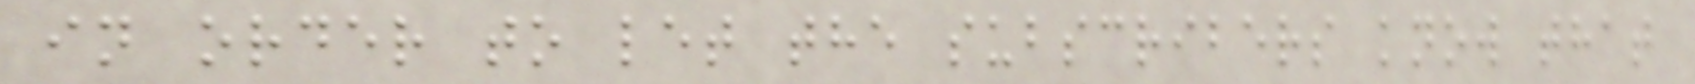in order to let the subscribers know that
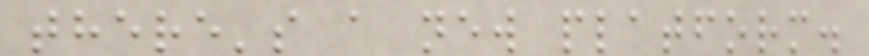there's a new platform.
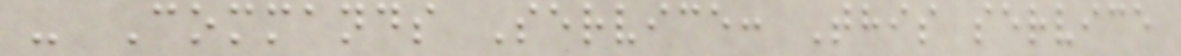- Commands Service: This service
